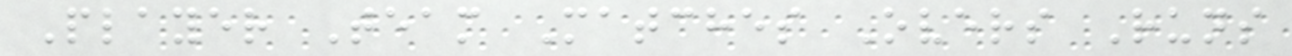Player Team Matches Overs Runs
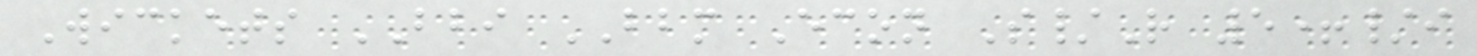Wickets BBI BBM Econ S/R 5+/i
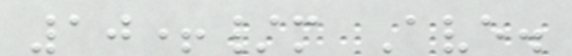10+/m Ave.
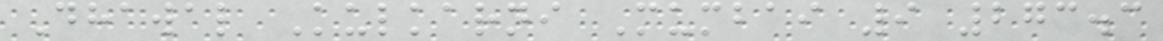Dhawal Kulkarni Mumbai 9 273.3
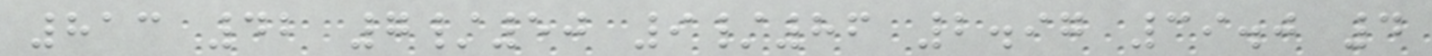813 42 7/50 9/86 2.97 39.0 4
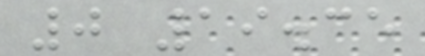0 19.35
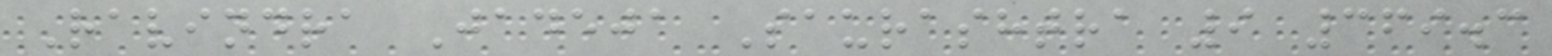Ravindra Jadeja Saurashtra 9 369.3
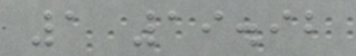1 19.92
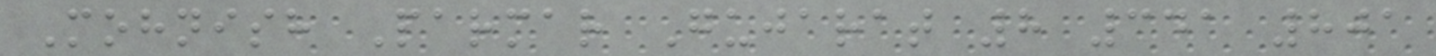Mohnish Parmar Gujarat 8 341 801
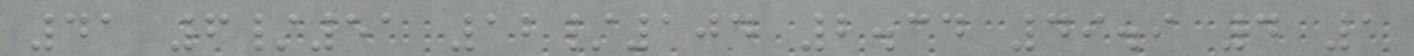41 6/51 12/104 2.34 49.9 4 1
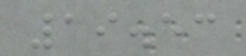19.53
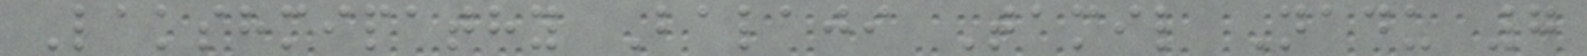Lakshmipathy Balaji Tamil Nadu 7
